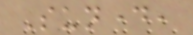Sunday,
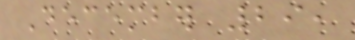December 29,
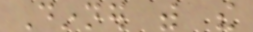Dinner with the
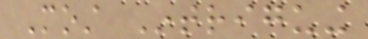Most Intriguing
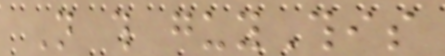Not this guyThis
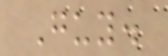Guy.
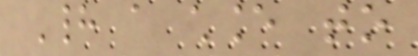Had a chance to
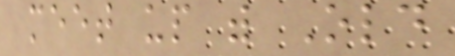meet up with Old
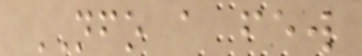NFO a few
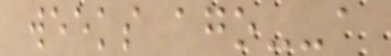weeks ago--a
